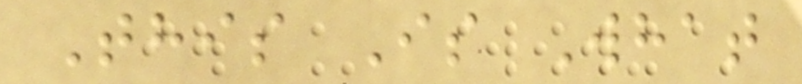This Is What
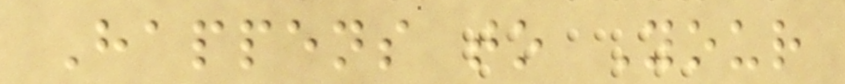Happens to Your
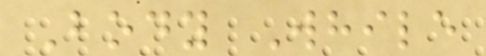Body While
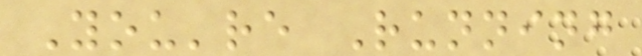You're Running
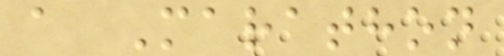a Marathon
